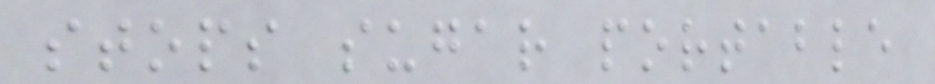stops sugar portable
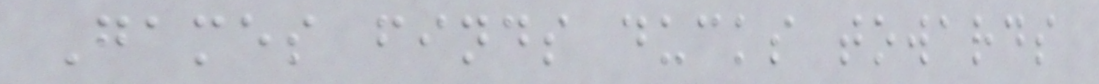Games finds ducks towards
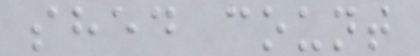shed count
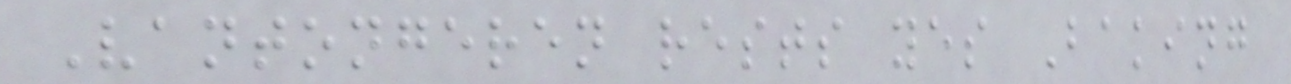Vantongeren rests yes Baking
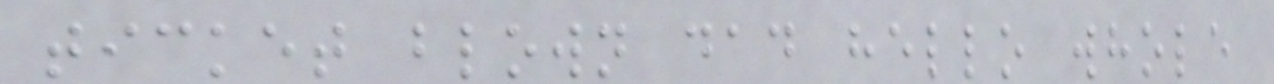ticket blown dad hello whole
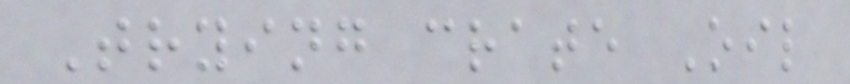Trying crate Oil
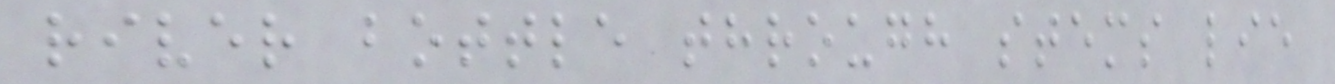river bottle through stems lie
